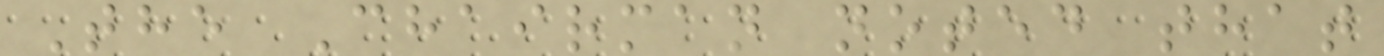The Chairman noted that
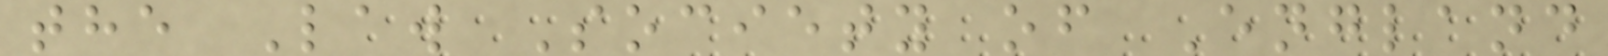the Law Society of England
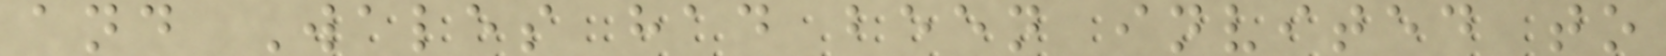and Wales had been invited to
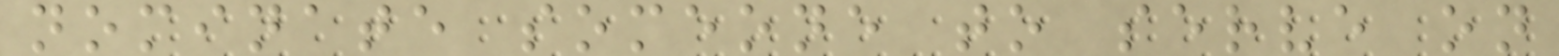nominate someone to serve on
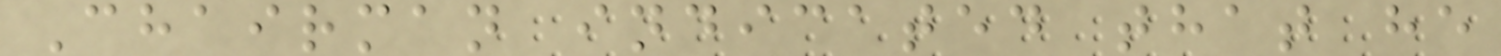Chairman indicated that he
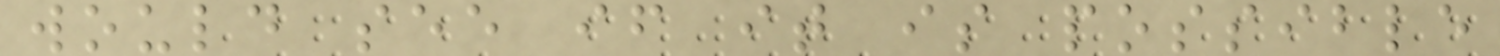would see if it is possible
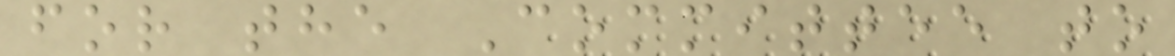for the Committee to
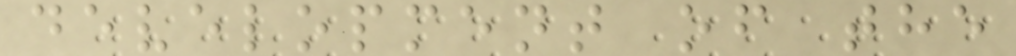development of the
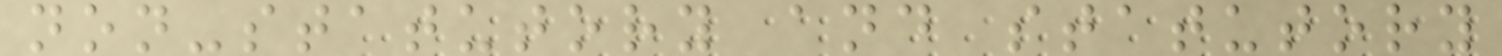non-statutory and statutory
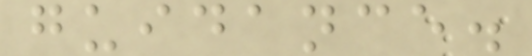guidance.
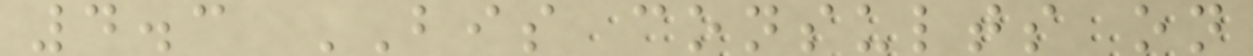4.3 BIS consults on
